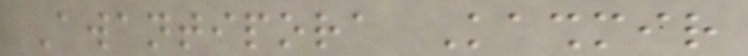Awantipora Kashmir
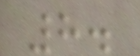8.
